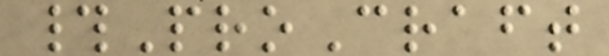#ProCraft
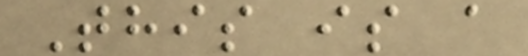This is a
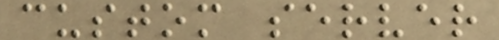custom server
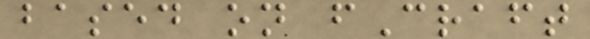based on fCraft
